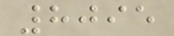8095
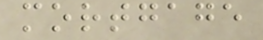mortgage
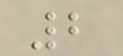2
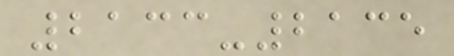2133-2135
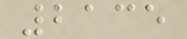2135
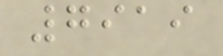7919
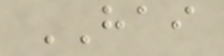HAI
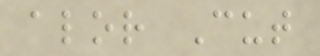alor Cut
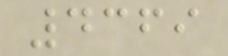4369
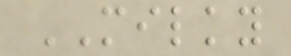MILKY
